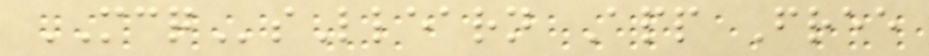MCQsLlearn App Free
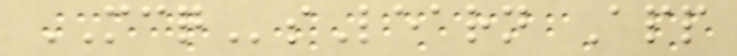MCQsLearn App
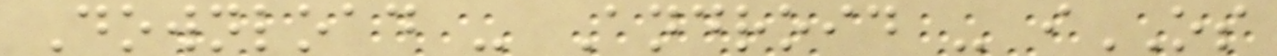Download - Android - iOS
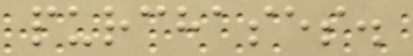purchases.
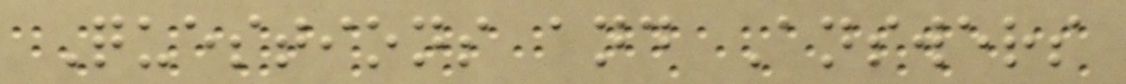Questions and Answers
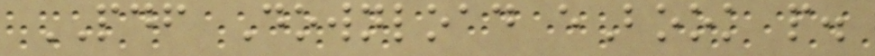PDF Download eBook p.
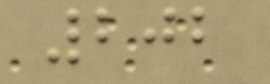202
